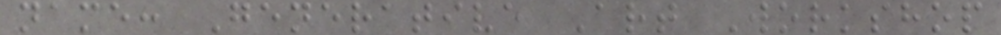name: Generative Art Workshop
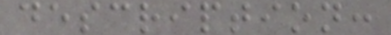description:
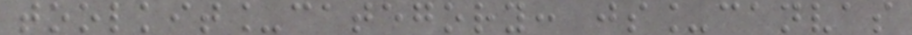toolkit_category: js_canvas
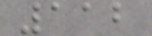112
